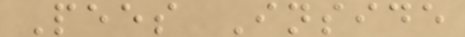Pees Inside
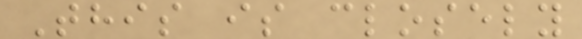This is closely
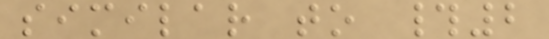similar to #2
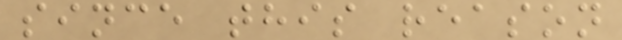since this reason
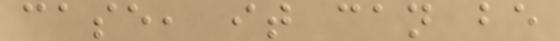case, it can be
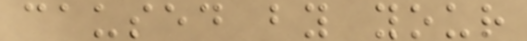caused by your
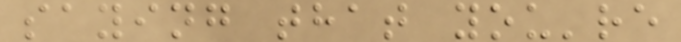saying that you're
